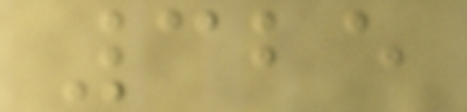325
